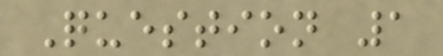Question 1
